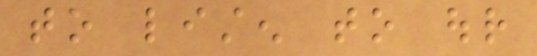to listen to our
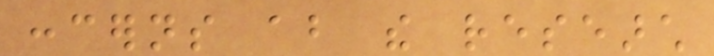concerns about the research
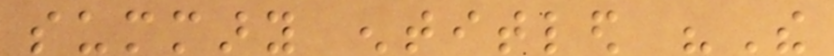summary entitled "The
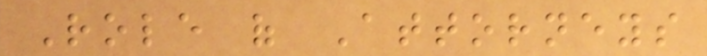Role of Attorneys
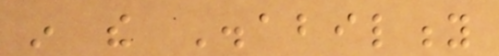in the Disability
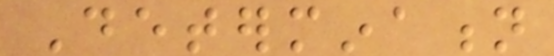Determination
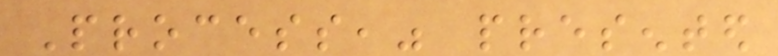Process," presented
